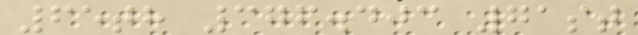65th 376.403 71st
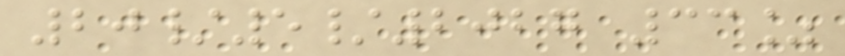20/5/2027 33%
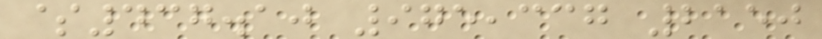$437.10 975,337 2150
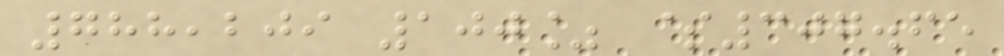788,209 100% $307.65
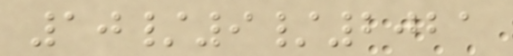10/9/2021
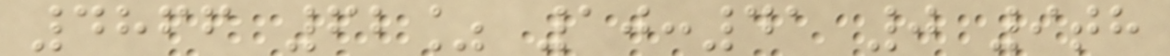4866 62% 10:41 0 9th
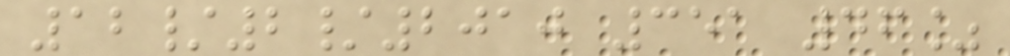12/2/2010 351 46%
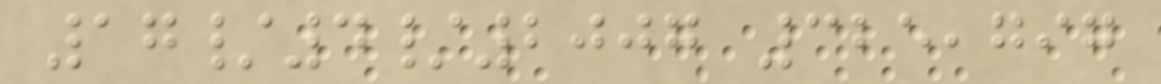17/4/2007 325,797
